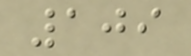109
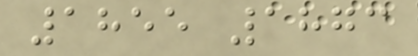1855 1873
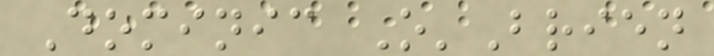Dominic O'Brien
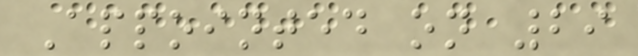Appointed on 29
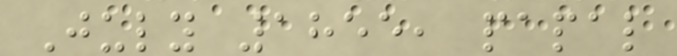July 1855, papal
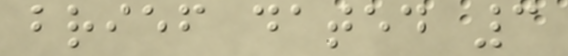brief dated 3
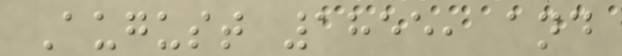August 1855, and
